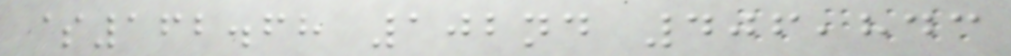$162.68 102nd 406,843
